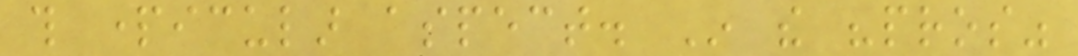this particular aspect. In the "pros"
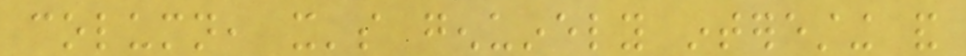column, it's genuinely interesting and
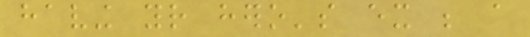having your hero's ex be a
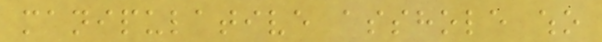manipulative asshole who
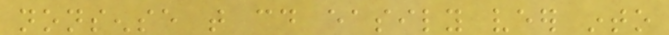nonsense that could easily veer into
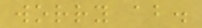worry about.
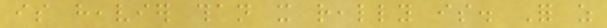is heavier than it really is. For as
